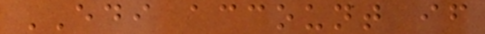EDI account if
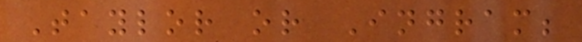Taylor or Ingram;
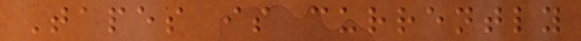Tapes is currently
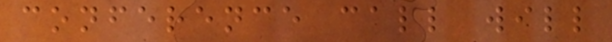conference call will
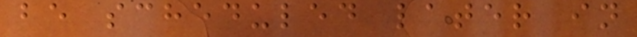be scheduled later in
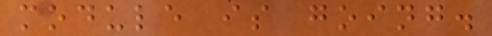module is going.
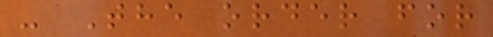- The order for
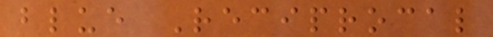blue Reciprocal
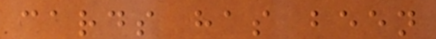cards has been
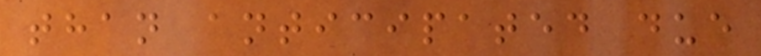than anticipated due
